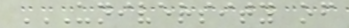UNIVERSITY OF
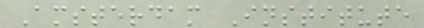Amsterdam Institute
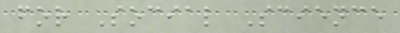for Social Science
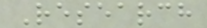Research
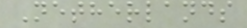Netherlands
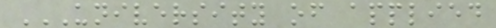UNIVERSITY OF APPLIED
